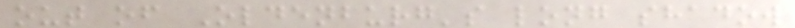out of Oldenburg's long shadow
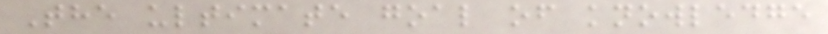The ultimate goal of knowledge
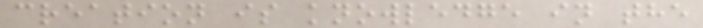creation is knowledge in the
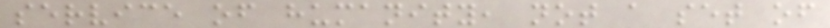service of humanity, not a set of
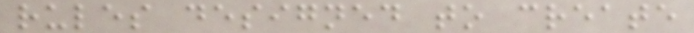rules designed to create
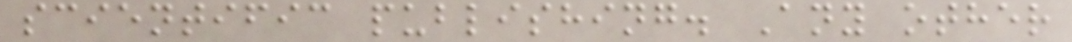scientific publishing. Any other
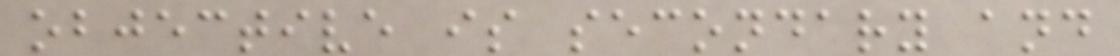objective is secondary and
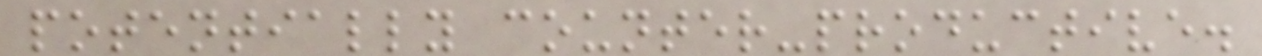potentially counter-productive.
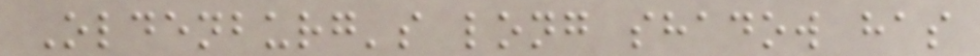Oldenburg's long shadow has
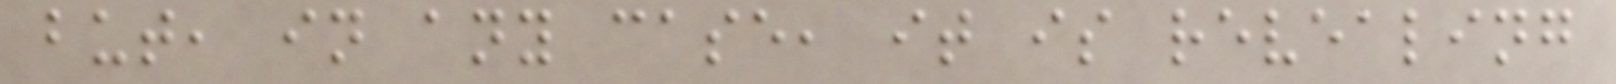but, in any case, it is revealing
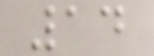14
